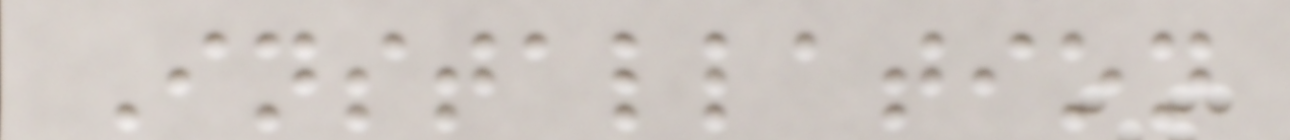Installation
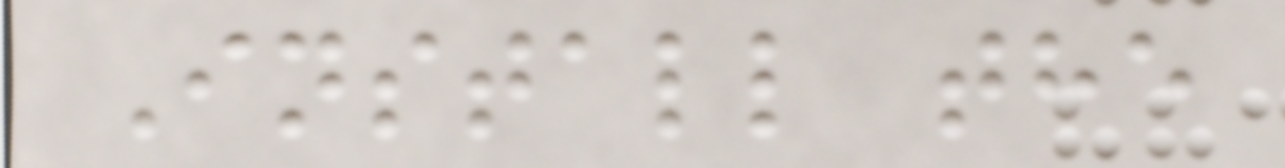Install the
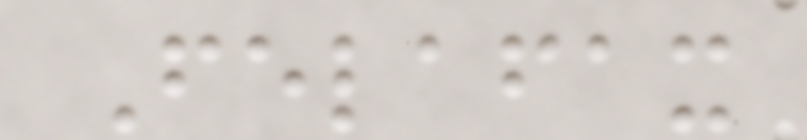Felafax
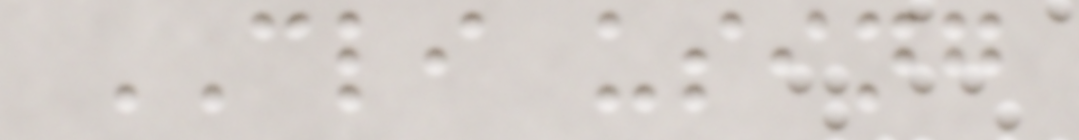CLI using
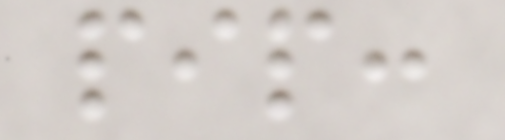pip:
